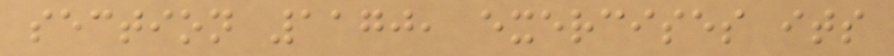section 1170, exercises its
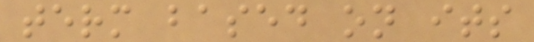term based on its
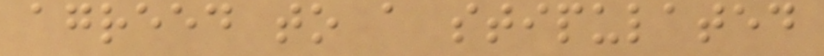agreed to a stipulated
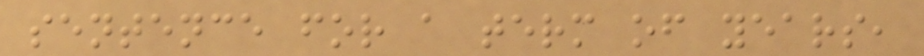sentence for a term of years,
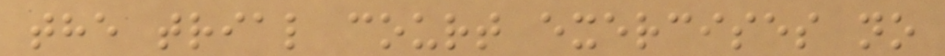the trial court exercises no
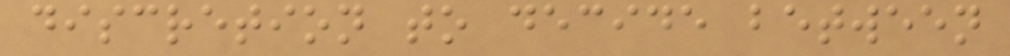discretion to decide between
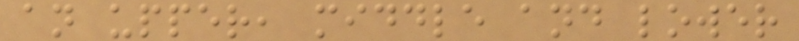an upper, middle and lower
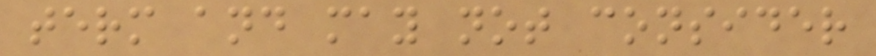term and may not consider
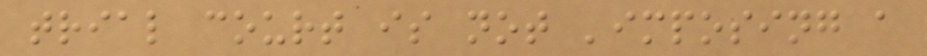trial court is not 'imposing a
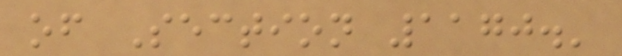of Section 1170.'
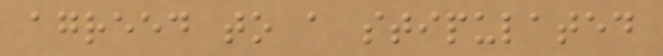agreed to a stipulated
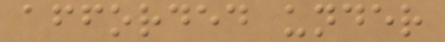afforded under
